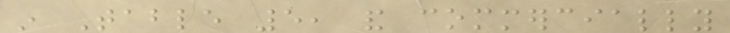in Table 5, and commercially
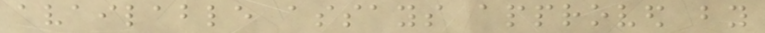available assays approved by
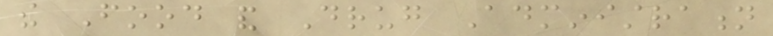the Food and Drug Administration
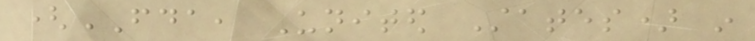(FDA, United States) in
